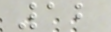12
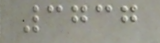3737
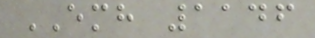EMH 1146
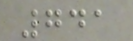741
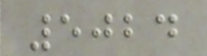5024
